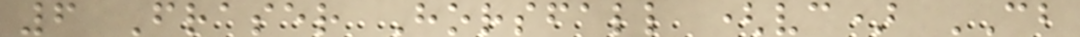6 Fraser Horsfall (vc) CB
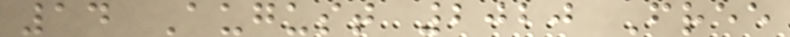14 August 2020 Free
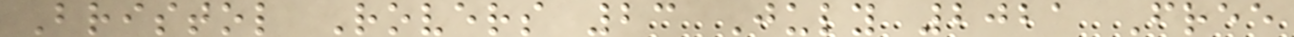Bristol Rovers 23 July 2021 Free
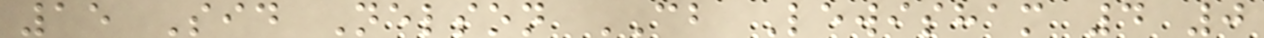15 Sid Nelson CB Lewisham 4 0
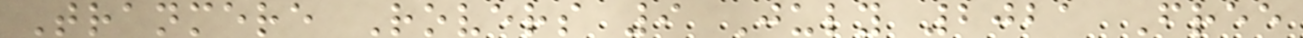Tranmere Rovers 9 July 2021 Free
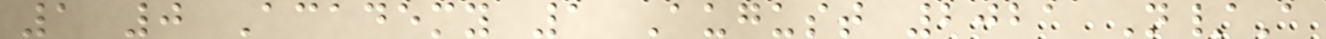1 0 Academy 1 August 2021 N/A
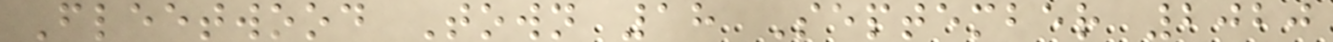Fleetwood Town 18 September 2020
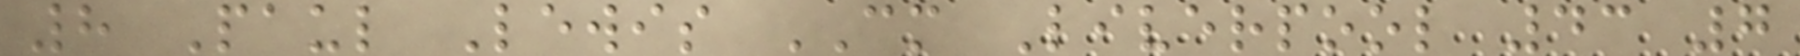8 Paul Lewis CM Liverpool 43 7
